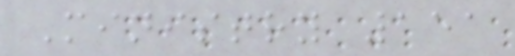Ministry 151
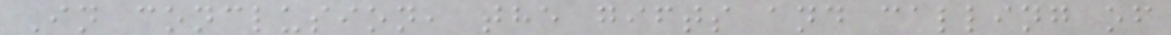In conclusion, the gifts and calling of
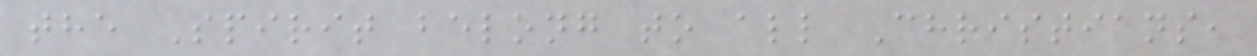the Spirit belong to all Christians,
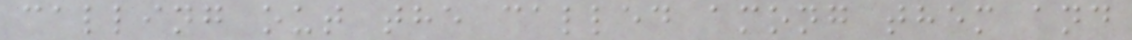calling out the called among them and
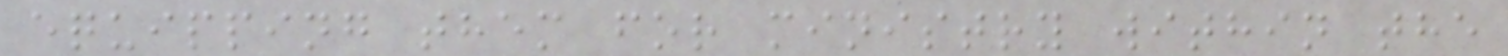equipping them for ministry within the
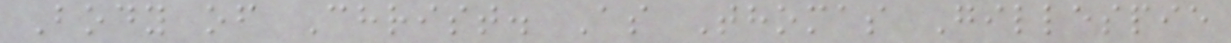Body of Christ. As Thomas Gillespie
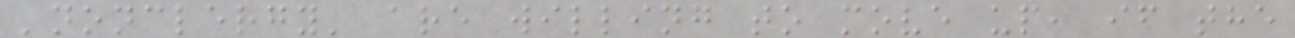'nonclergy' are willing to move up, if the
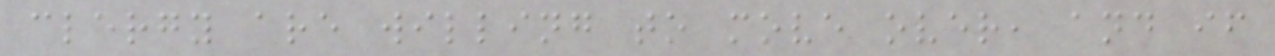clergy are willing to move over, and if
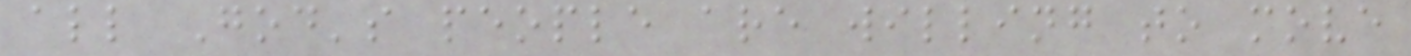all God's people are willing to move
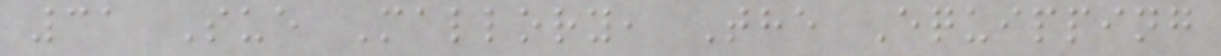31 Sue Mallory, The Equipping
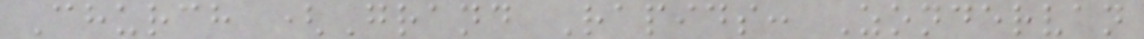Church (Grand Rapids: Zondervan
